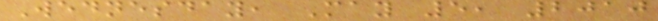Wednesday, May 5, 2010
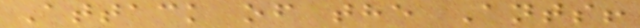Attack of the Ants!
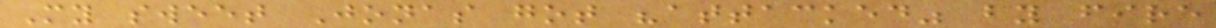My sweet Jonas got "attacked" by fire
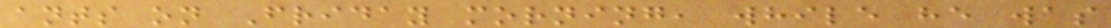ants on Friday morning, while he was
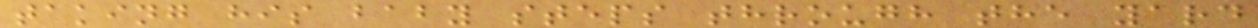taking his baby steps through the yard
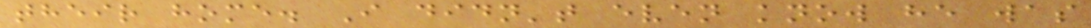their home. I didn't even know he was
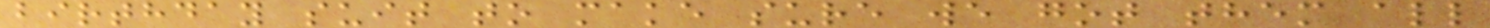birthday suit to make sure we got them all
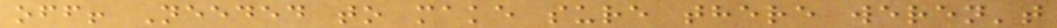off! Needed to make sure there weren't
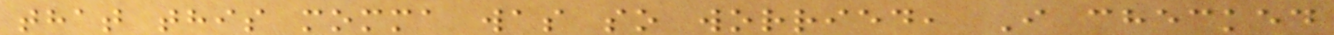that this momma was so worried, I checked
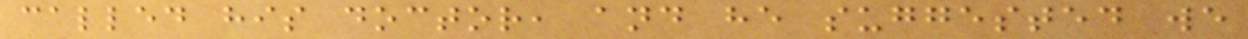called his doctor, and he suggested we
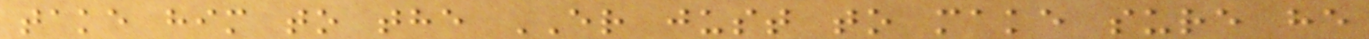take him to the ER just to make sure he
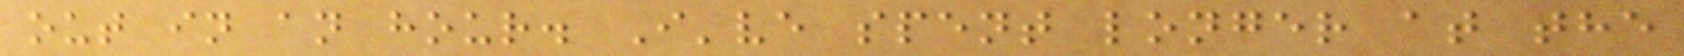out in an hour. I've spent longer at the
